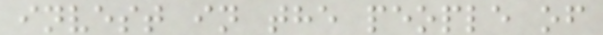invest in the people of
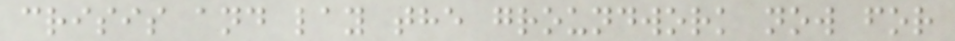crisis and lay the groundwork now for
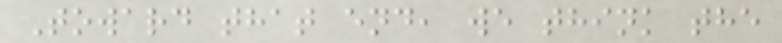Toward that end, we think the
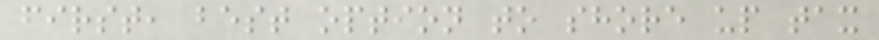first, best option to shore up tax
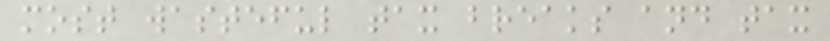most wasteful tax breaks and tax
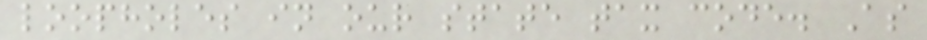loopholes in our state tax code. As
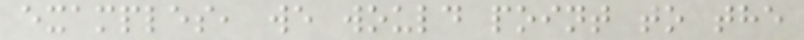examples, we would point to the
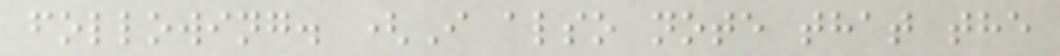following. (I also note that the
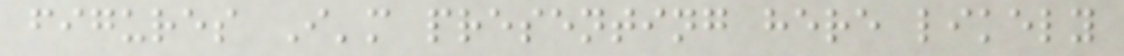figures I'm presenting here likely
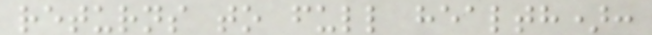returns to full health):
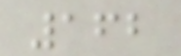162
